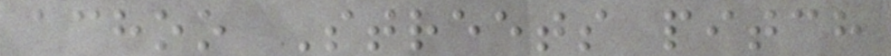achoo Streets pitch
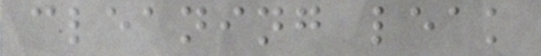cleaning leak
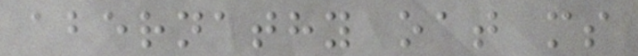abernathy oat ms
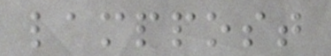lamppost
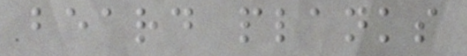beard planks
